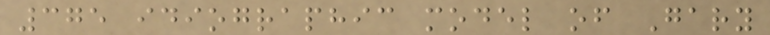375 idiographic model of Gary
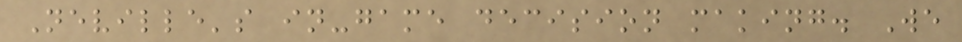Neville's in-game decision making. We
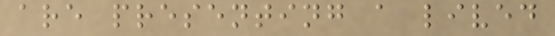are presenting a lived
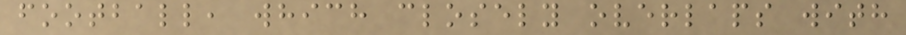football, which closely overlaps with
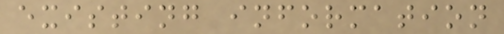existing information
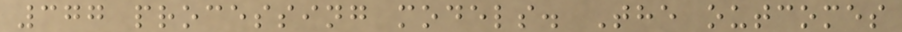377 processing models. The outcomes
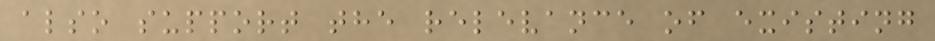also support the relevance of existing
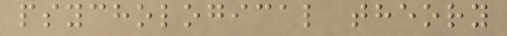psychological theory
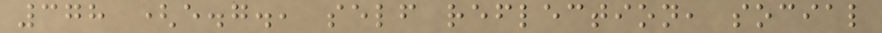378 (e.g., self reflection, social
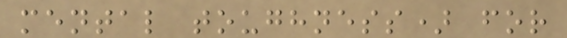mental toughness) for
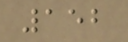152
